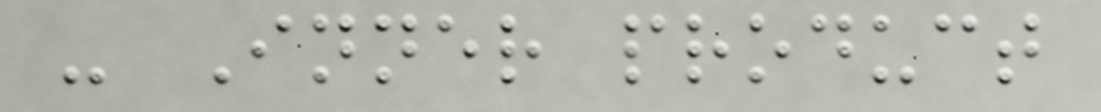- Inner product
